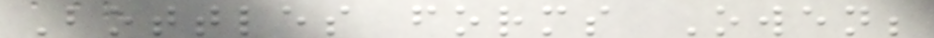Bottles forms Owen;
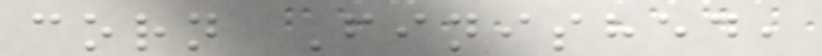corn Finished,
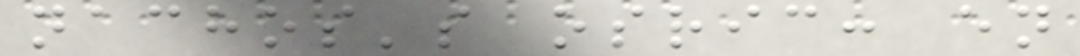nachos's osric: en
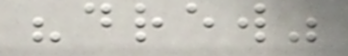"drew"
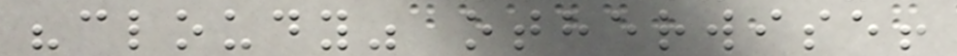"cloudy" otherwise!
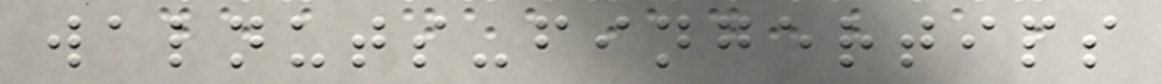walnuts-fingertips
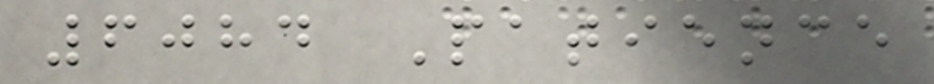6084 Patience
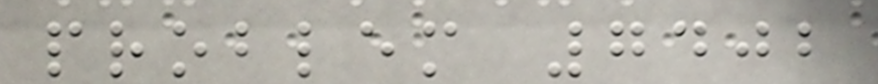problem 7402
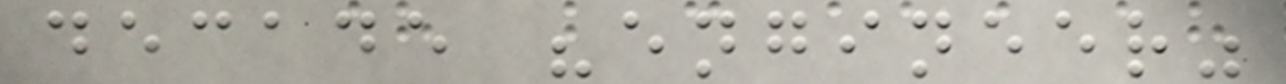decade "engineer"
